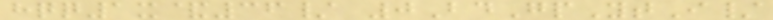hqq1x&36/ 0BdGpYtI/
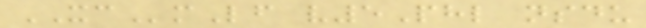XCmLf v5Phl nsdu
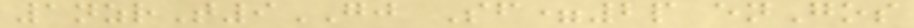1nzrT9GJ Sf=2p enGos
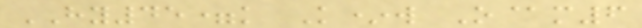HY45=k K*w O@m6
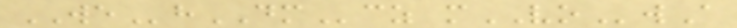WEhDMcz mVOwA
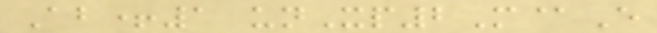Ab+1 unXp2M@E
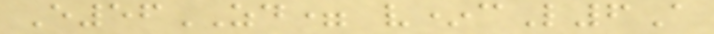E56ZD= v*cL6A
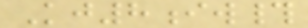Kj8iw#
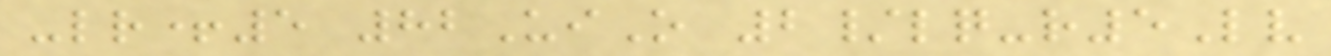-lr+5 82UiO 2/lq-r5Lv
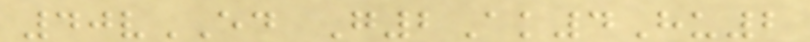40vED G2Ak4Hu2
